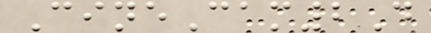CineCam2D
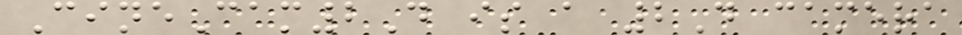CineCam2D is a 2D camera
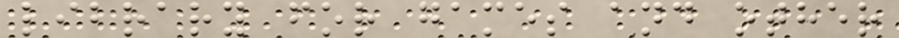library for games and other
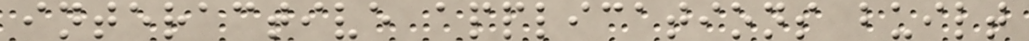interactive applications built
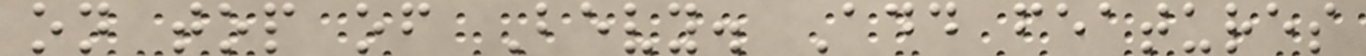on top of Bevy. Add features
